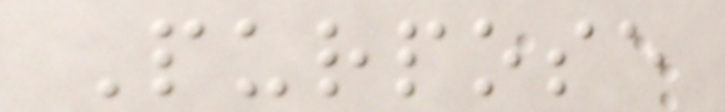Purpose
